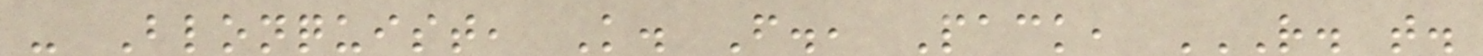- Blonquist, K. F., Pack, R. T.
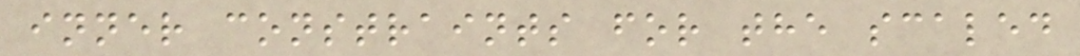inner constraints for the scaled
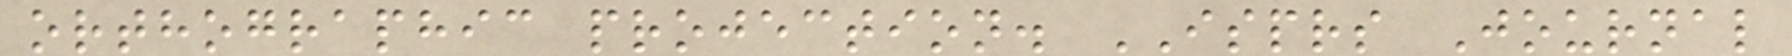orthographic projection. ISPRS Journal
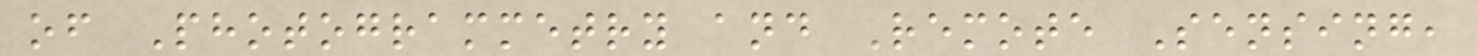of Photogrammetry and Remote Sensing,
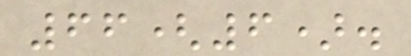66(6).
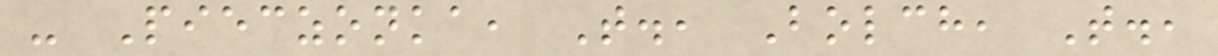- Pieczonka, T., Bolch, T.,
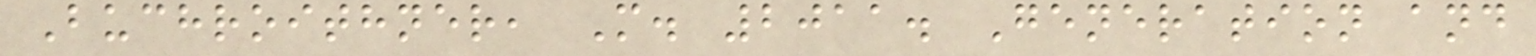Buchroithner, M. 2011. Generation and
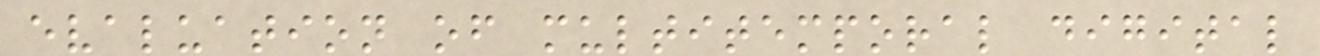evaluation of multitemporal digital
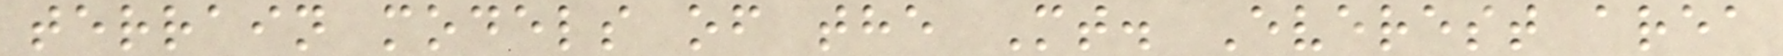terrain models of the Mt. Everest area
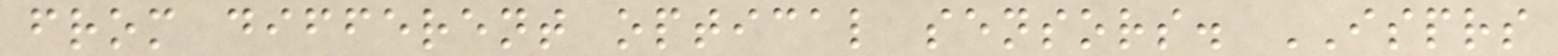from different optical sensors. ISPRS
